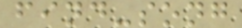find-song
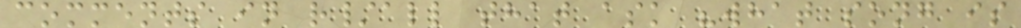comments in r/all that ask "what song is
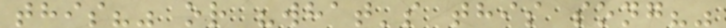this?" or "what's this song?"
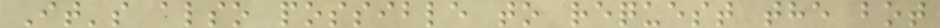It's also possible to request the bot
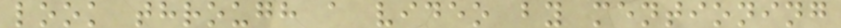look through a video by mentioning
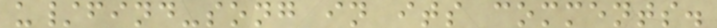u/find-song in its comments.
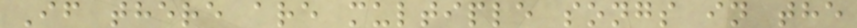If there are multiple songs in the
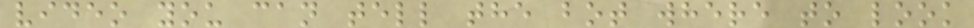video you can tell the bot where to look
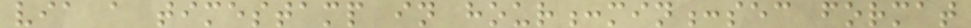via a timestamp in hour:min:sec format
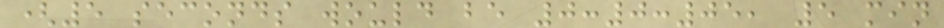(5 seconds would be 0:0:05, 5 min
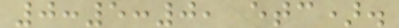0:5:0, etc).
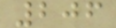206
